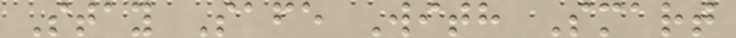Stay Safe With Smart
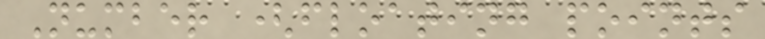Number (floating points
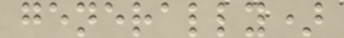generally)
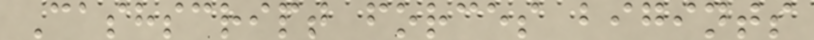Cashscript forces bigints
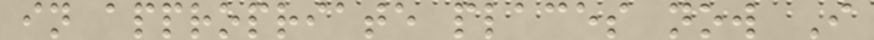in appropriate places now I
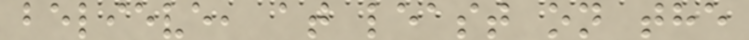believe, at least on the
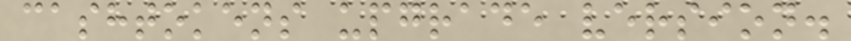cashtokens upgrade version.
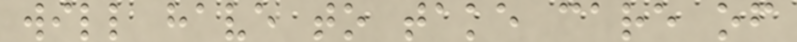will have to take care of
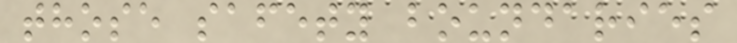those safety boundaries
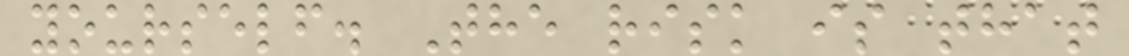yourself. The risk is that
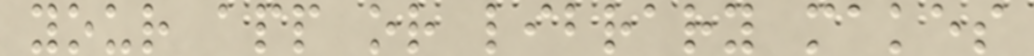your app or library makes
